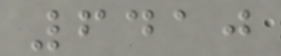6410
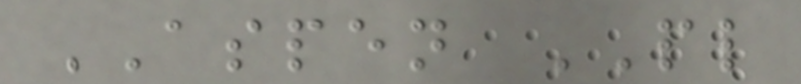ASPEN PL
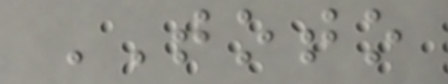TOTO
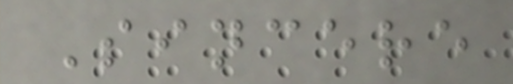Sincere
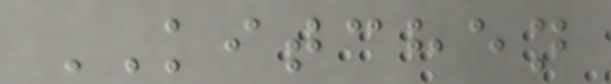KITCHEN
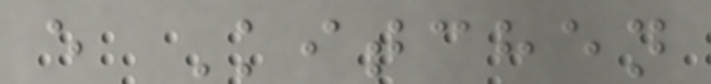e Kitchen
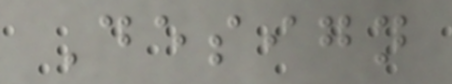Design
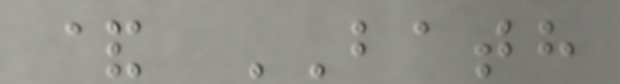& BATH
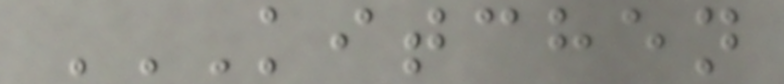KITCHEN
